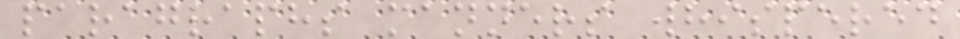paragraphs manners whispered
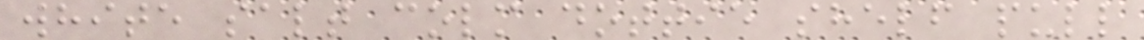white salt colm dottie shelf pull
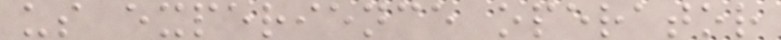us experience operator
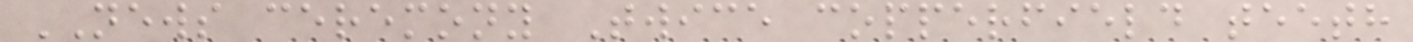NEWS ceremony Twice copperfield teeth
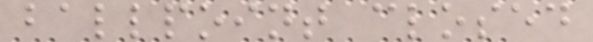ballpoint closed
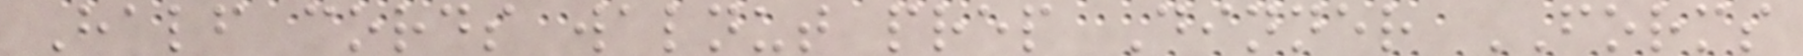Half cords walnut prep Dinner FORMS
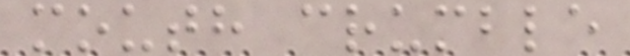mouth crumble
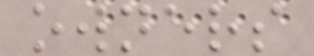owners
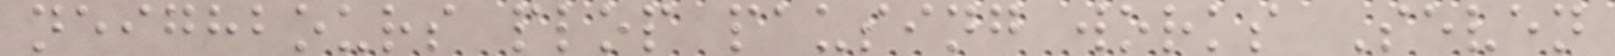neighbours plop pausing works Seven
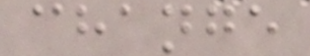change
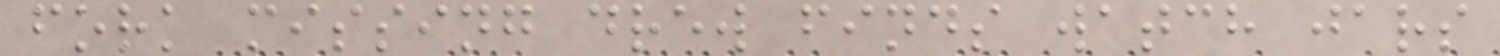fork missing drew finds watch jars
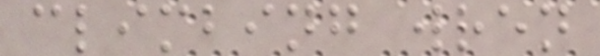climbing wren
